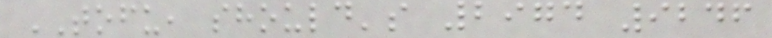TOFU, should's 2974 9246
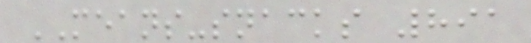MEANS-snacks 891
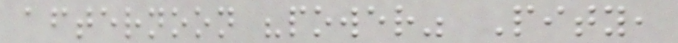afternoon "power" Pity,
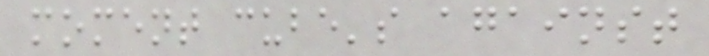moment cube's against
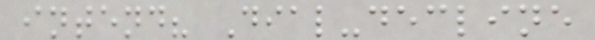intend? Dial-decline
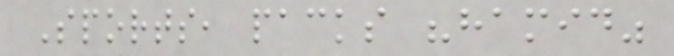Sports, packs "hamid"
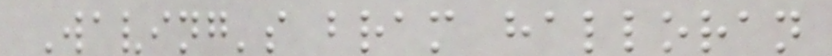Waving's bram halloran
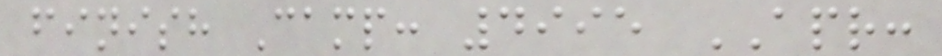finish Camp: 4995 APR:
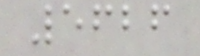5626
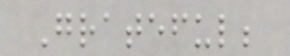Grateful;
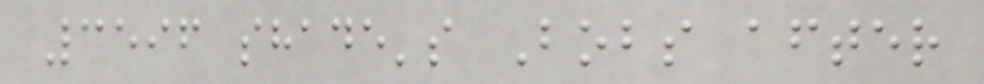3596 shade's Bobs after
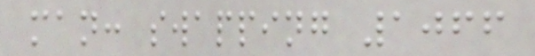man: swapping 1066
